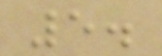5.
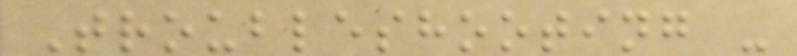Troubleshooting -
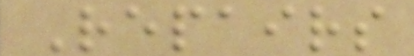Repairs
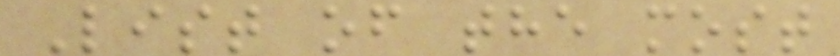List of the most
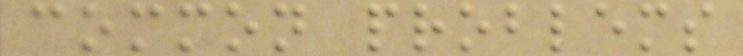common problems
